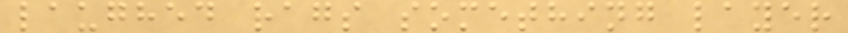laughed rags something layer
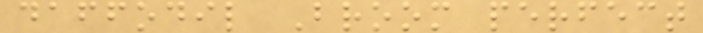daffodil Broom perfect
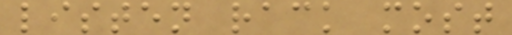listen rack most
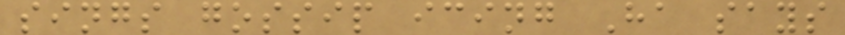sings gossip icing Ha says
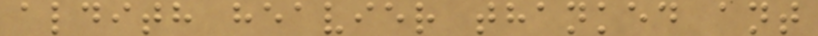aldith heavier thanked ant
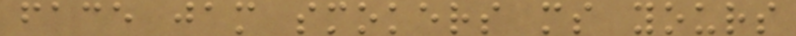face jam smokers ms yours
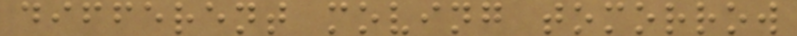different moving tomorrow
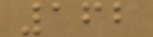162
